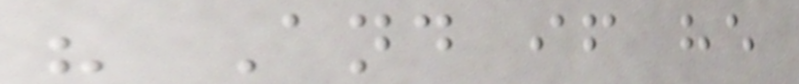" And if he
